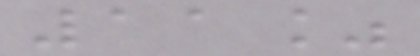11%
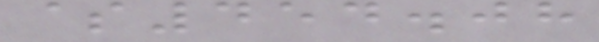$454.08
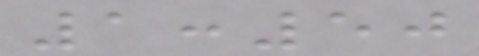1:50
